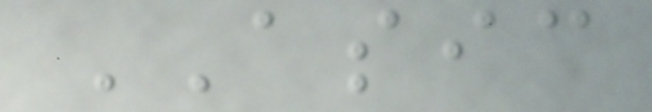ASIC
